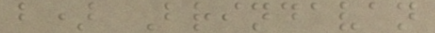b) Brindavan
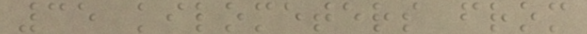35 kilometers from
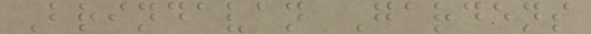Brindavan Gardens
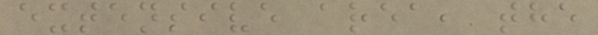extensive area, the
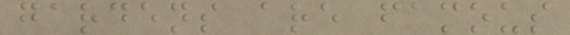gardens are famous
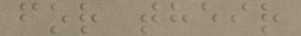for their
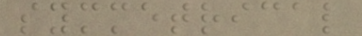symmetrical
